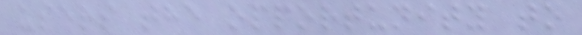users the opportunity to
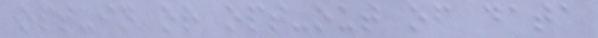opt-in or opt-out of data
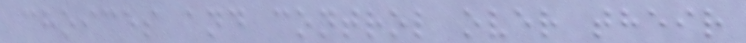choices and control over their
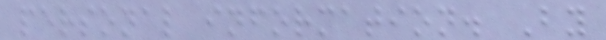personal information. By
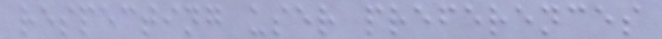respecting user preferences
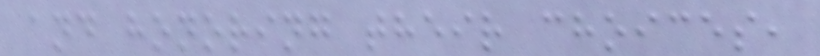and honoring their choices,
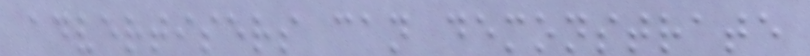advertisers can demonstrate
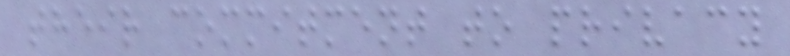their commitment to privacy
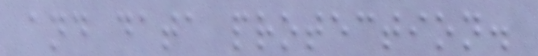and data protection.
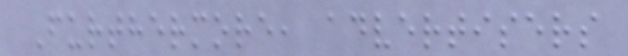Furthermore, advertisers
